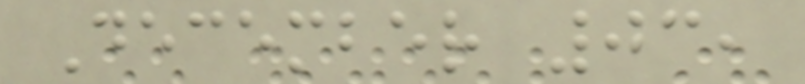December 03,
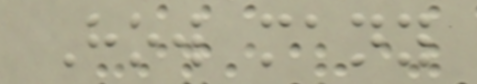How many
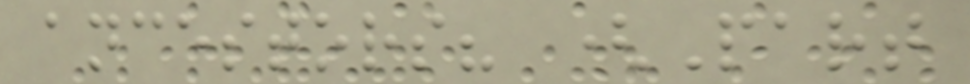ancestors? (Part
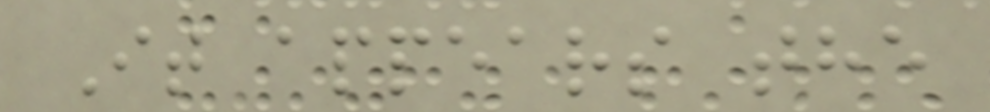It appears the
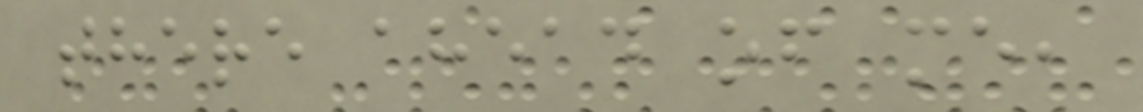there ahead of me,
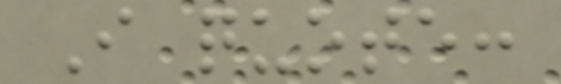I quote:
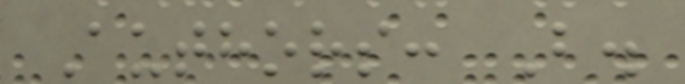Authors: B.
